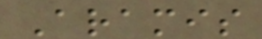Aramis
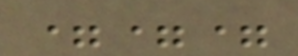===
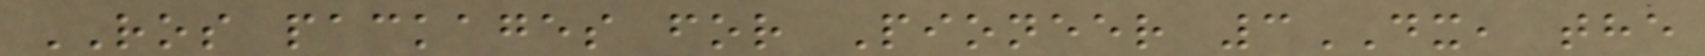ROS packages for Pioneer 3DX, the
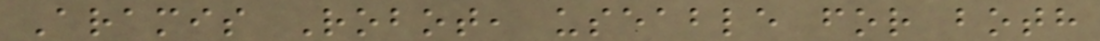Aramis Robot, useable for both
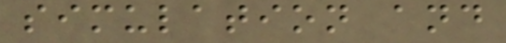simulation and
